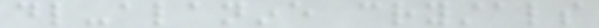dl-alanine crystals
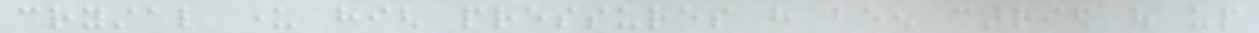crystal under high pressures have been carried out up
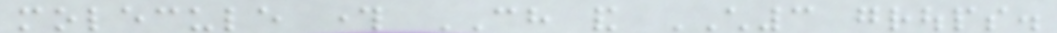molecule through CH and CH3 groups.
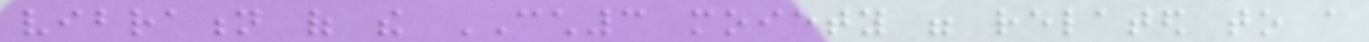vibration of the CCH3 moiety were related to a
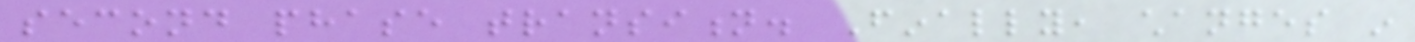second phase transition. Finally, changes in
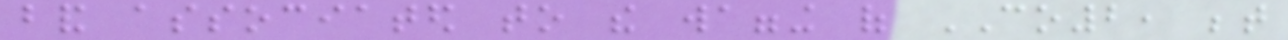band associated to the wagging of CO2, between
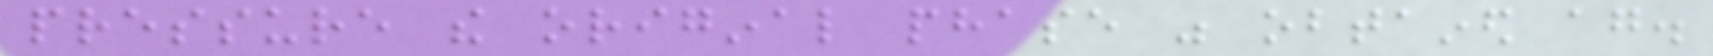pressure the original phase was obtained again.
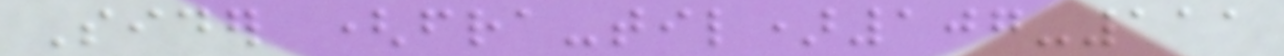Sider (fra-til)107-111
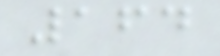164
